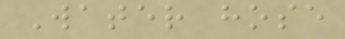Water hose
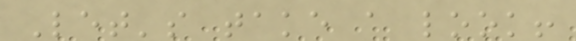Let's take a look!
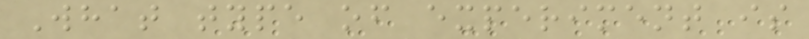What type of experiment is
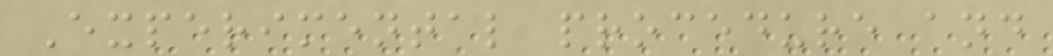Experimental procedure and
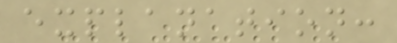explanation:
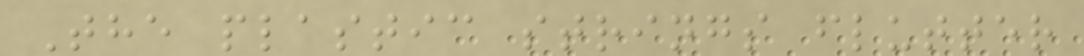The plastic strings flutter
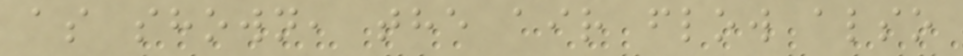as shown, the air flow also
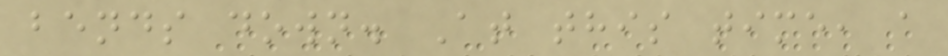bends down. At this time, a
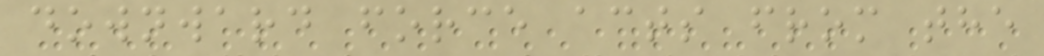downward force acts from the
